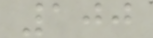100
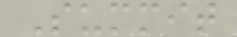Summit
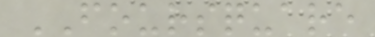FOURSQUARE
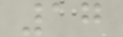17
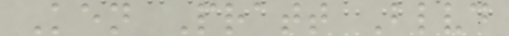Ken Pratt Blvd
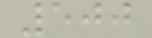500
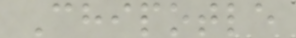Chipotle
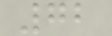72
